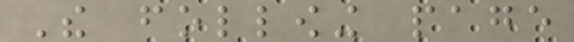The following page
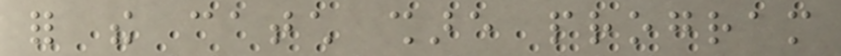for the catch share program
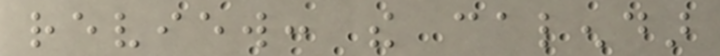review: the calendar
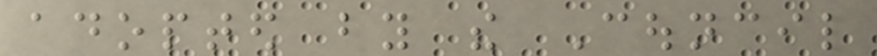adopted by the Council
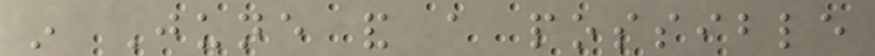in June and a possible
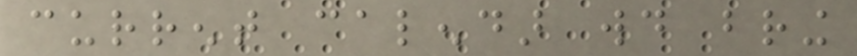current calendar would bring
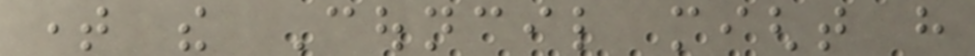time the Council might have
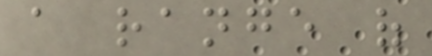a range of
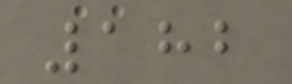182
